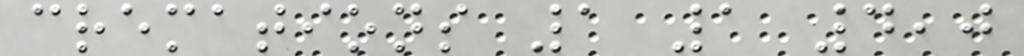cremations 1 1 4,0
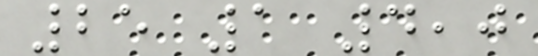25 1 4,0
